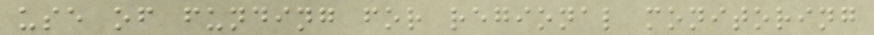use of funding for regional monitoring
